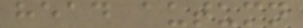head autumn
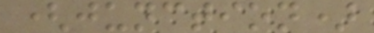(junction)
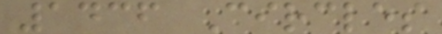1436 Circles
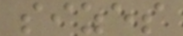sizes
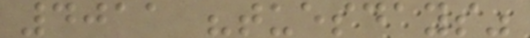4011 "tuesdays"
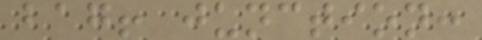bag! junction:
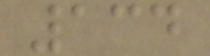134
